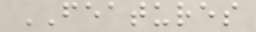FEATURES
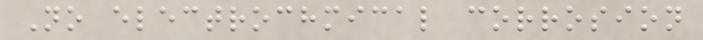No electrochmical corrosion
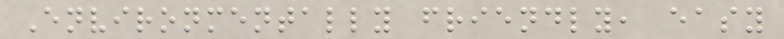Environmentally friendly, easy
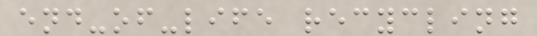end-of-life recycling
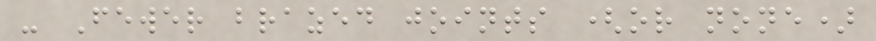- Fewer brazed joints (or none)
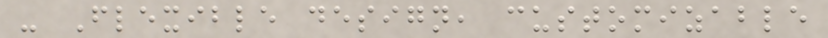- Flexible design, customizable
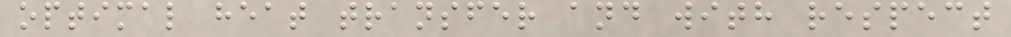optimal heat transfer and with respect
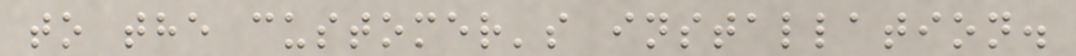to the customer's installation.
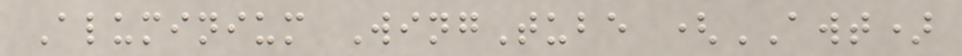Aluminium WingTube (AWT)
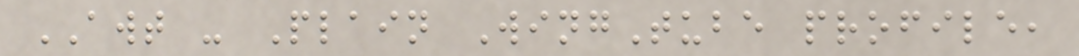AWT - Plain WingTube profile,
